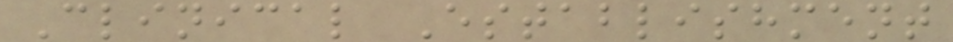Clinical Establishment
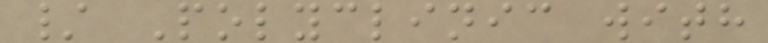/ Polyclinic with
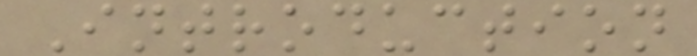Introduction
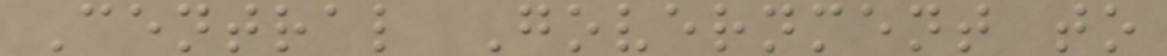Central Government to
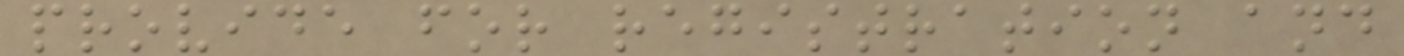provide for registration and
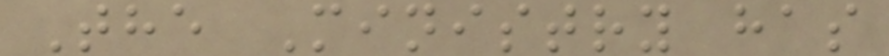The Ministry has
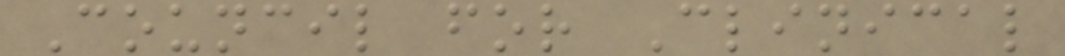Council for Clinical
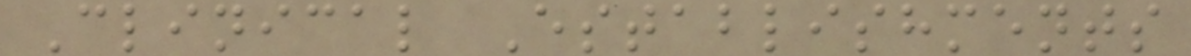Clinical Establishments
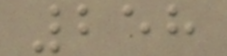258
